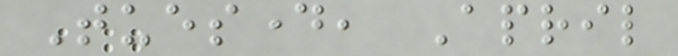Tuesday, April
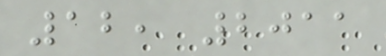12, 2011
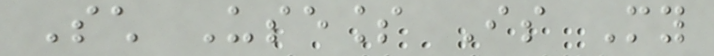Such Useless Is My
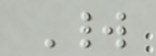World
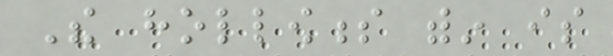The hollowness within is
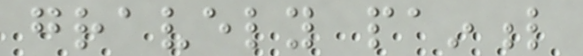gravely painful
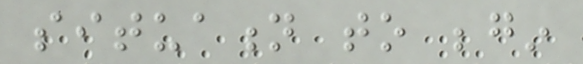situation to begin
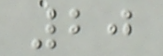20
